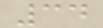34
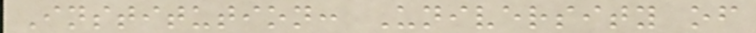Institution: University of
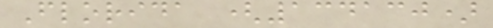Florida (134130)
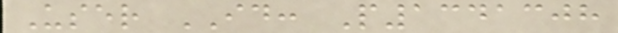User ID: P1341308
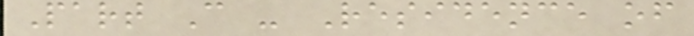Part C - Residence of
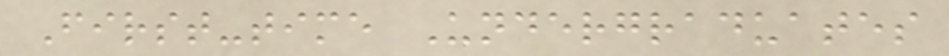First-time Undergraduates
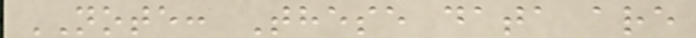NOTE: These data are
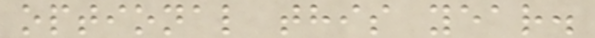optional this year.
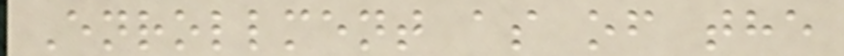Enrollment as of the
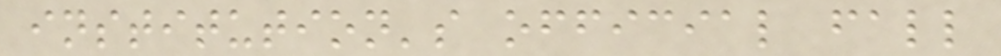institution's official fall
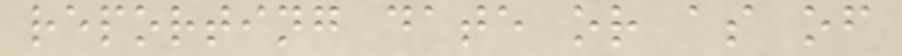reporting date or as of
